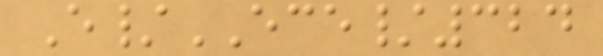E/ECE/324
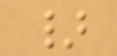}
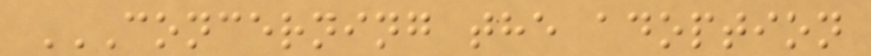CONCERNING THE ADOPTION
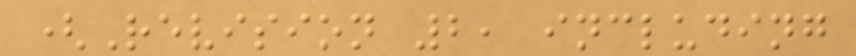(Revision 2, including
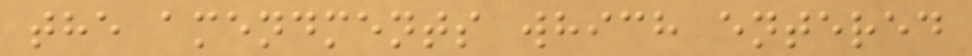the amendments which entered
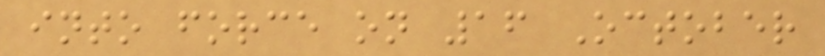into force on 16 October
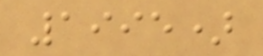1995)
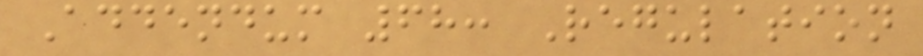Addendum 68: Regulation
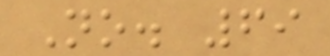No. 69
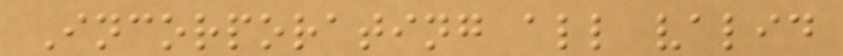Incorporating all valid
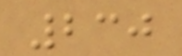230
